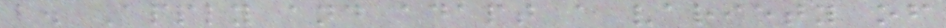b. Apply and adapt a variety of
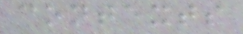contexts
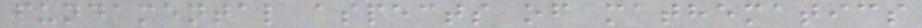fundamental aspects of mathematics
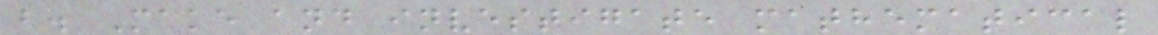b. Make and investigate mathematical
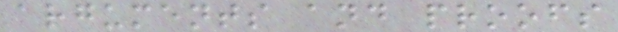arguments and proofs
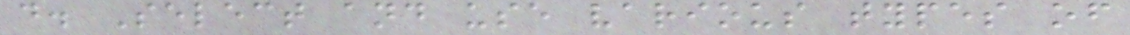d. Select and use various types of
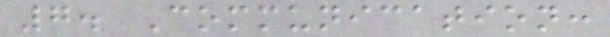7. Communication:
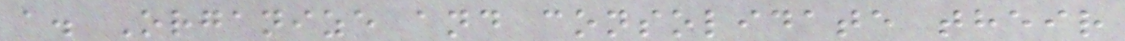a. Organize and consolidate their
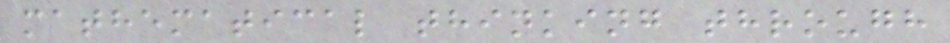mathematical thinking through
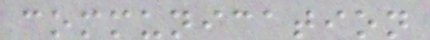communication
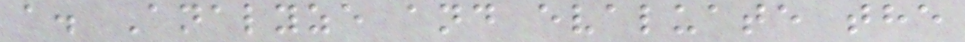a. Analyze and evaluate the
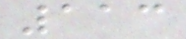113
